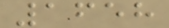1658
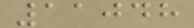11048
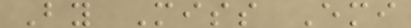By Miss Emi
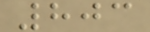803
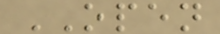OPEN
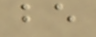be
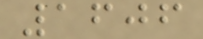1606
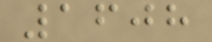1608
